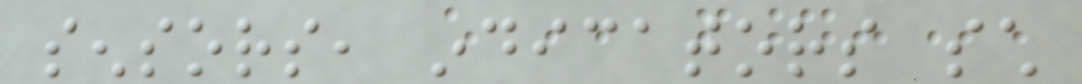sensors, indicators such
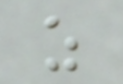as
